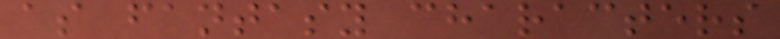as fantasy characters
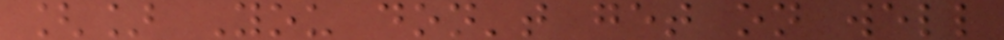[] You don't get on well
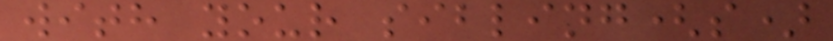with your sibling(s)
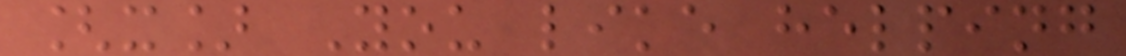[x] You like helping
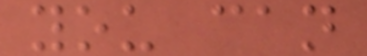you can
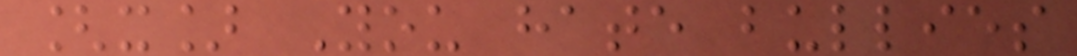[x] You hate bullies
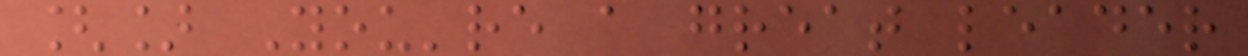[] You're a great leader
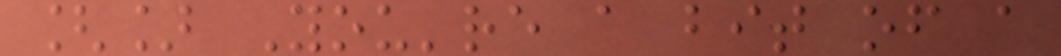[] You're a bit of a
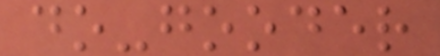do-gooder
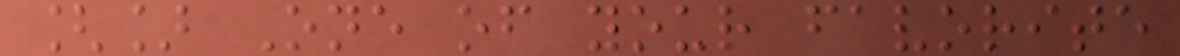[] One of your favorite
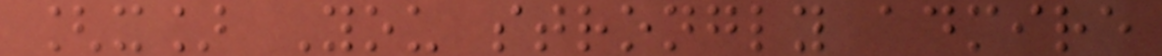[x] You strongly admire
